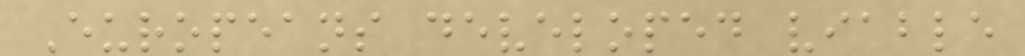Europeans developed viable
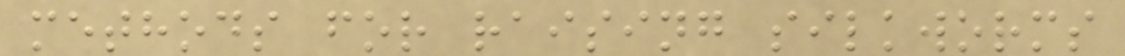methods for raising silkworms
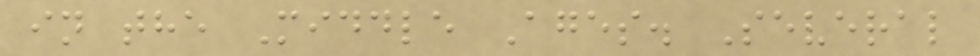in the Middle Ages. Several
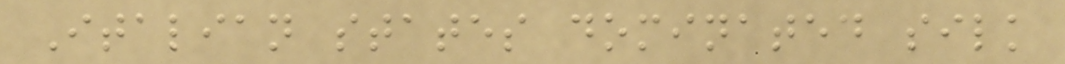Italian states dominated silk
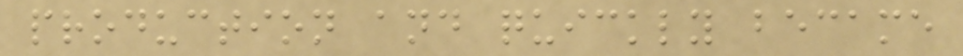production and quickly became
